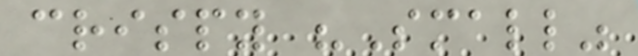crispy "Small"
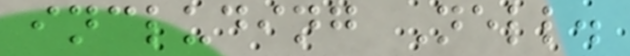including Nell.
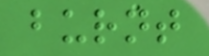burnt
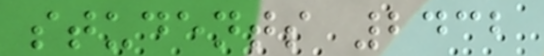students 2432
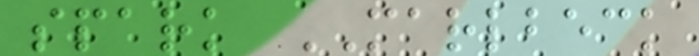spark MARLBECK
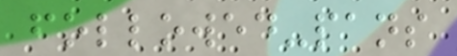followed-pans
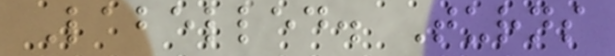Labelled. Turns
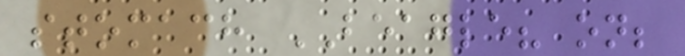stomach BEAGLE? on;
